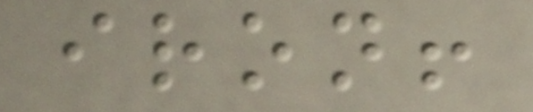iron!
